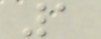1
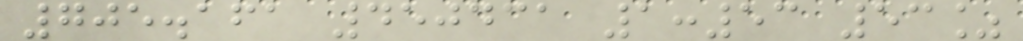705.161 450431 1:53 53%
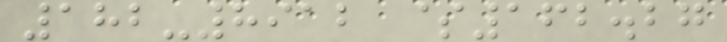182-8912 $162.27
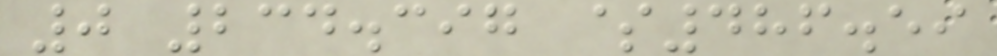0 234.397 $486.59
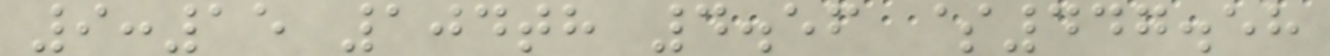9:15 104th 4.56 $447.58
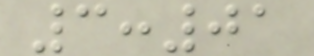3:01
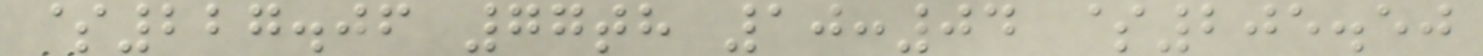$227.06 77th 10:04 $205.50
